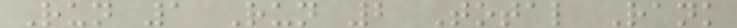Run 1 Run 2 Total Rank
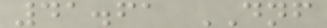41.61 DNF
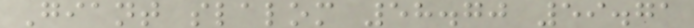Giant slalom 58.70 59.71
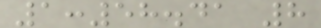1:58.41 8
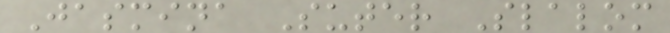Jasmina Suter Slalom
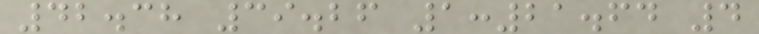42.38 39.26 1:21.64 4
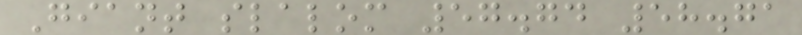Giant slalom 57.74 58.71
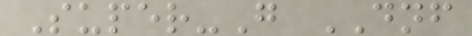Super-G DNF
